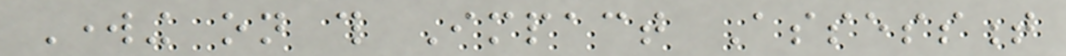Working on this Impact Assessment
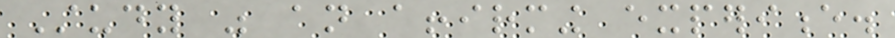Study was an affirming experience.
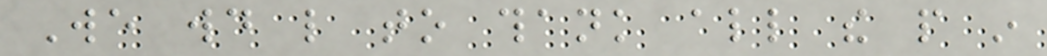We would like to thank all the people in
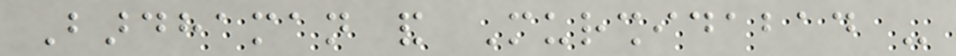Bardhaman and Murshidabad -
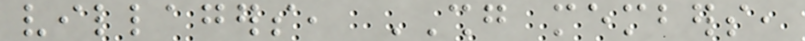villagers, SHG members,
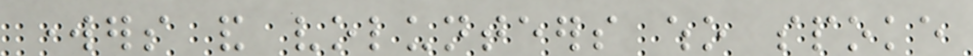workers and volunteers who spoke
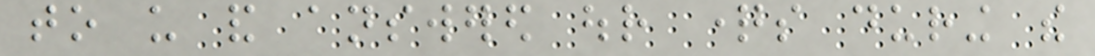to us and answered our questions during the
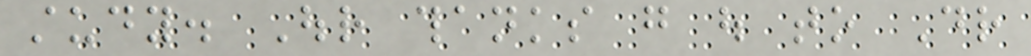study. Our thanks go out to Dr
